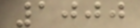1000
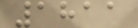1811
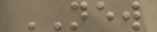NEW
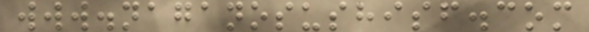www.naganosushisf.com
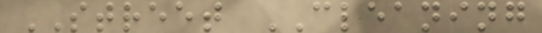STREET CLEANING
